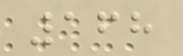168
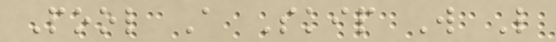Pool A Skip W L
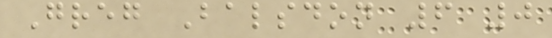Greg Balsdon 6 0
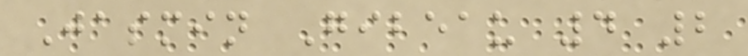Jasmin Gibeau 4 2
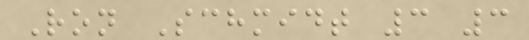Ron Schmidt 3 3
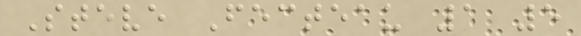Steve Fecteau 1 5
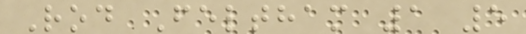Rod Feltham 1 5
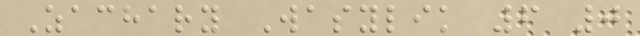Zachary Wasylik 6 0
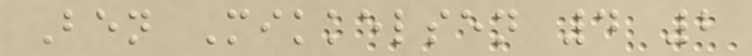Ben Mikkelsen 4 2
